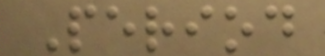Period
